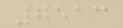7513
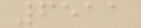6511
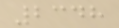2348
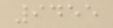9455
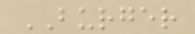BURGER
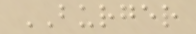BURGER
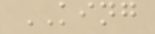KING
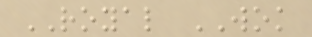ROYAL WOK
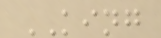KING
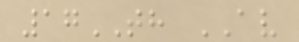17TH AV
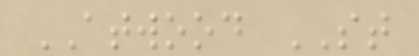ATWOOD ST
